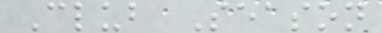Club Season
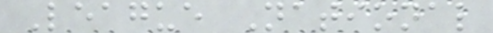League National
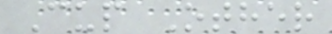Cup Other
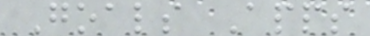Goals Apps
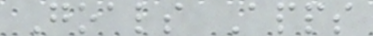Goals Apps
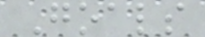Goals
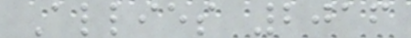Allies 2016
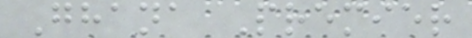Ghana Premier
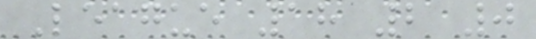League 18 2 0
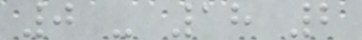0 - 18 2
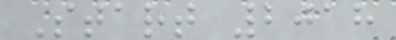Start 2018
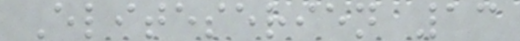Eliteserien 13
